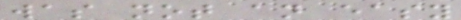was not an easy
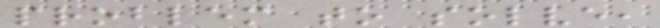problem to solve,
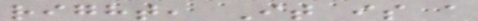right, It is a
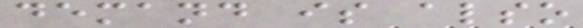demand is also
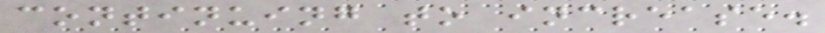continuing to increase.
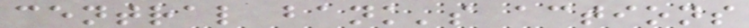central bank's actions
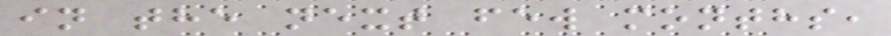in the next few months,
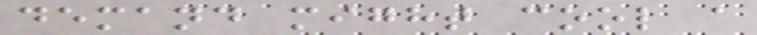demand might cool a
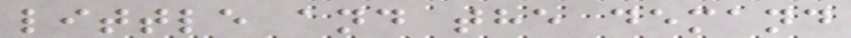little and the demand
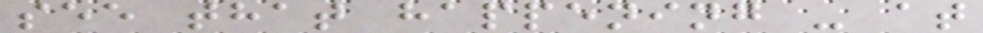see that happening - at
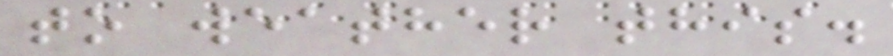to weather this.
